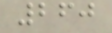260
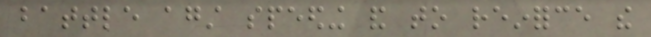battle against speeding and to reinforce the
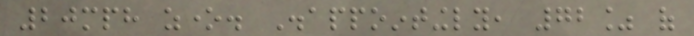20mph zone. Disappointingly, 72% of
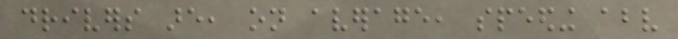drivers are, on average, speeding above
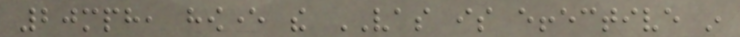20mph, however the VAS is effective in
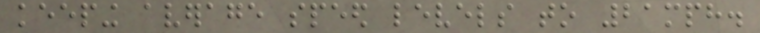keeping average speed levels to 21mph.
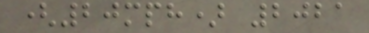(20mph) 2021
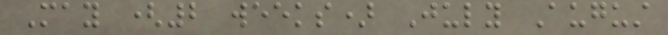May (2 weeks) July August
